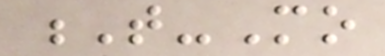T-Mo
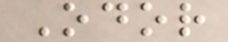Odor
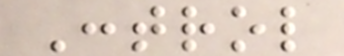Control
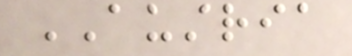AUSTRIA
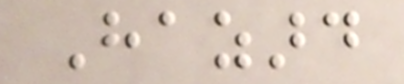Hazard
